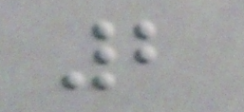2
